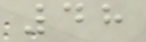48
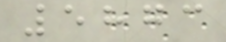5873
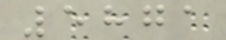5871
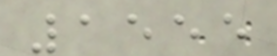1555
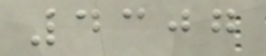4307
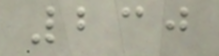230
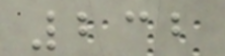232
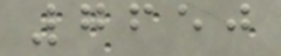7650
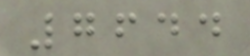7644
